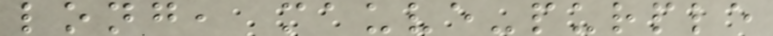long, mauve-purple
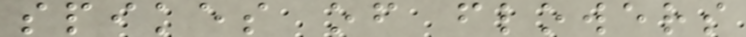spikes of flowers
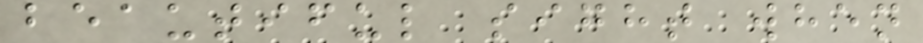beautiful sight when
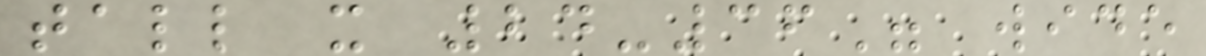tall x 24-36" wide
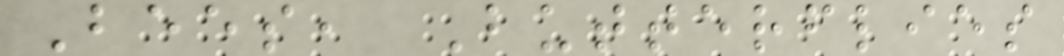Bees, Butterflies
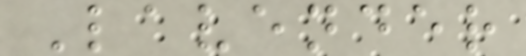Lavender
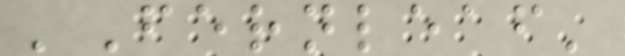'Fernleaf'
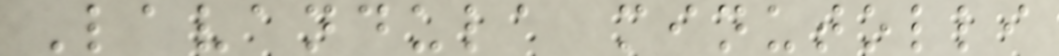Lavandula minutolli
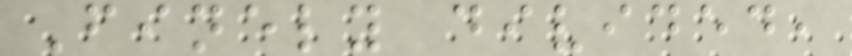Finely divided,
